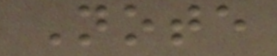Note
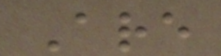Are
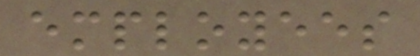employees
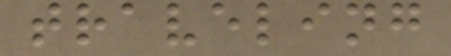traveling
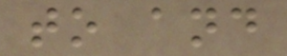to and
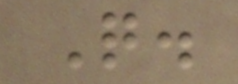Q.
